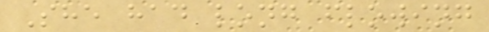She had long flowing
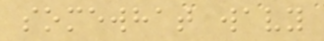somewhat wavy
